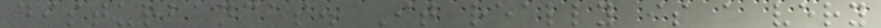disturbances. It really is a very
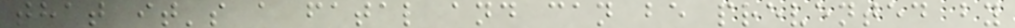that it's a fatal and can be prevented by
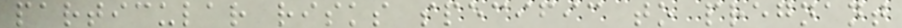particular risks specific to pregnant
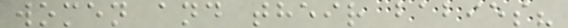women and their babies?
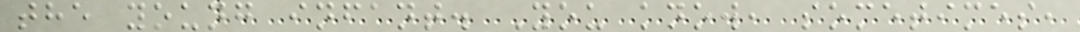the young infant. You know, sometimes,
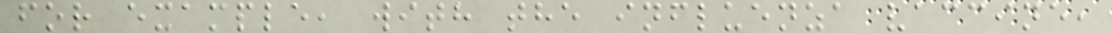for example, with the influenza vaccine,
